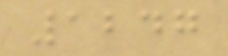1247
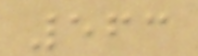563
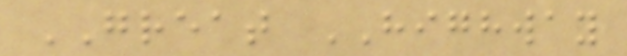GREAT HIGHWAY
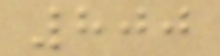800
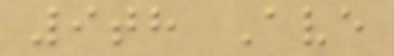9th Ave
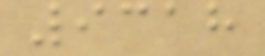9318
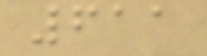611
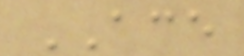ACE
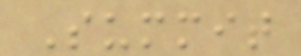Summit
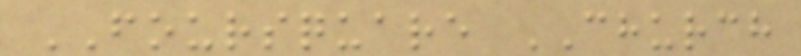FOURSQUARE CHURCH
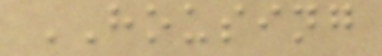HOUSING
